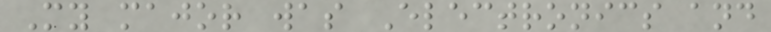My major was Electronics and
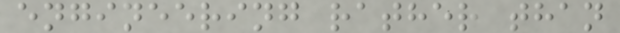engineering rather than
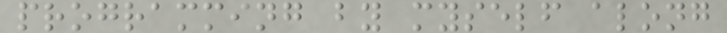programming by myself along
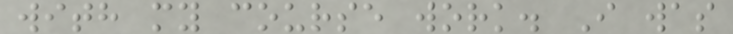with my course work. I was
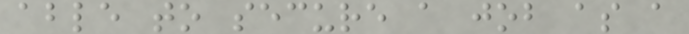able to secure a job as a
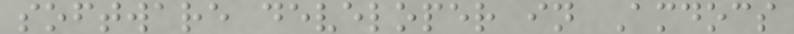software developer in Amdocs
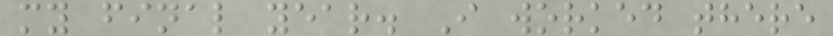my final year. I worked there
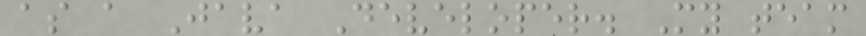as a Java Developer. My team
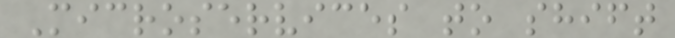Microservices to shift
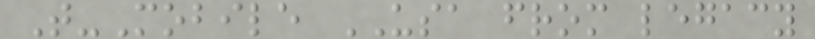T-Mobile USA from legacy
